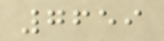7659
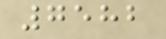7582
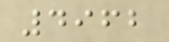4962
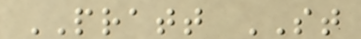PRATT ST
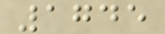1745
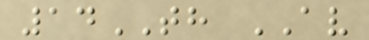14TH AV
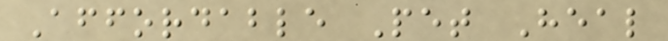Affordable Pet Heal
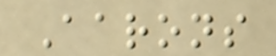Aarons
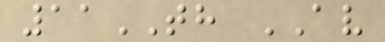11TH AV
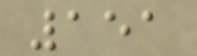151
